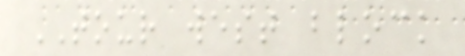TOUR west block
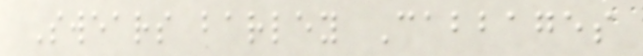Swears barley Cabbages
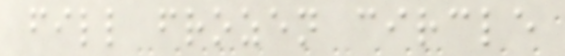fill frozen circle
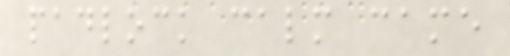padlock calm came
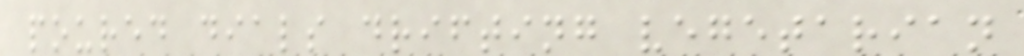poured dials drifting vegetarian
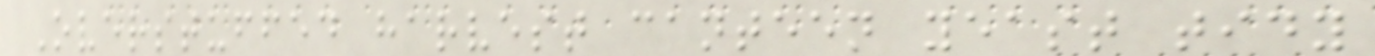Overstuffed harvest canteen yeast tidy
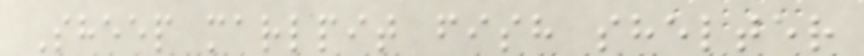Sheep marlpit fish shelter
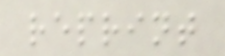reprint
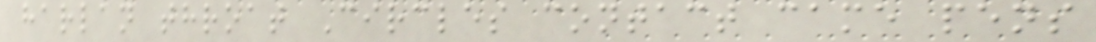harlan throat Circles contact came pens
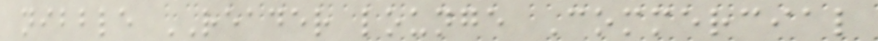nibble READER lounge Commercial
